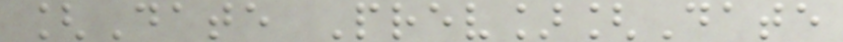[Date Prev][Date
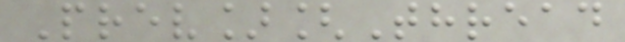Prev][Thread
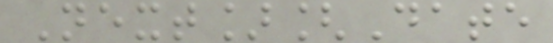Next][Date
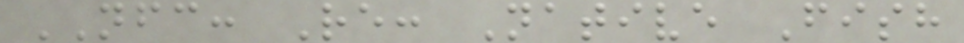NFC: Re: Native Fish
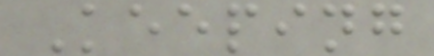Keeping
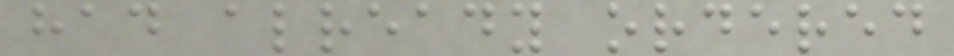had already ordered
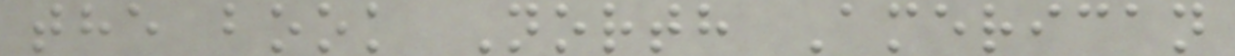the book North American
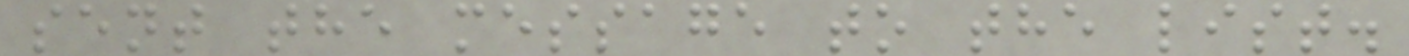sent the message to the list.
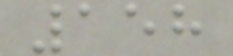158
